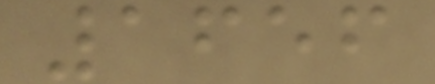1656
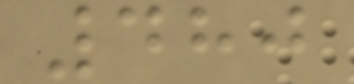480
